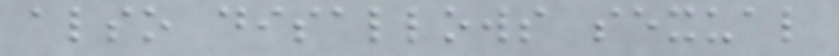also disallows sexual
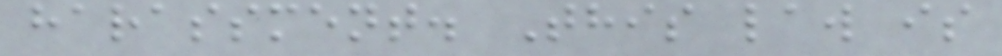harassment. This law is
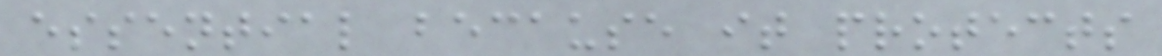essential because it protects
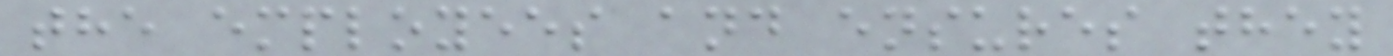the employees and ensures they
